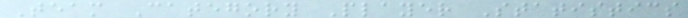Team Category Player Statistics
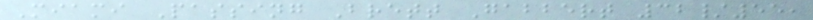Miami Passing Brett Gabbert 32/55,
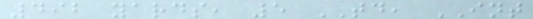492 yards, 5 TD, INT
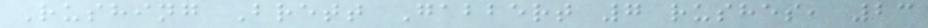Rushing Brett Gabbert 7 rushes, 23
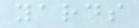yards
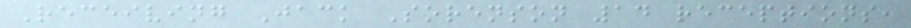Receiving Jack Sorenson 14 receptions,
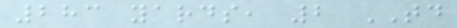283 yards, 2 TD
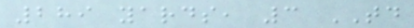289 yards, 3 TD
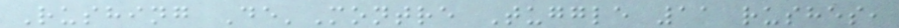Rushing De'Montre Tuggle 11 rushes,
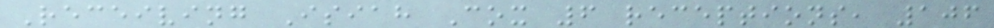Receiving Isiah Cox 6 receptions, 106
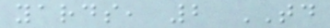yards, 2 TD
